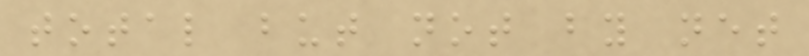total but not by net
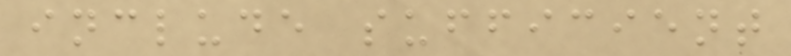include sufficient
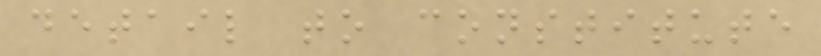detail to constitute
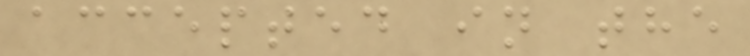accepted in the
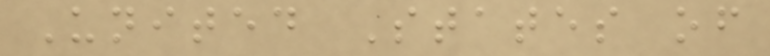United States of
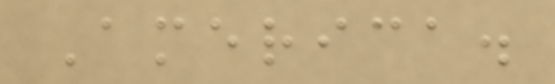America.
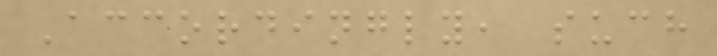Accordingly, such
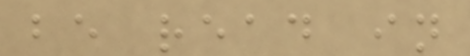be read in
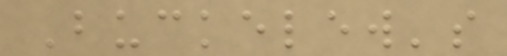Buckelew's
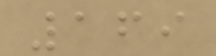169
